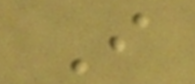I
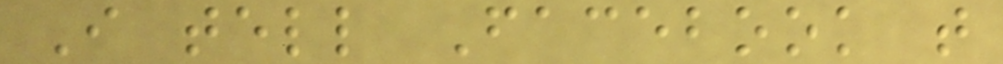I tell Facebook that
